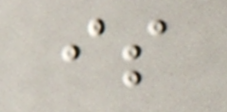is
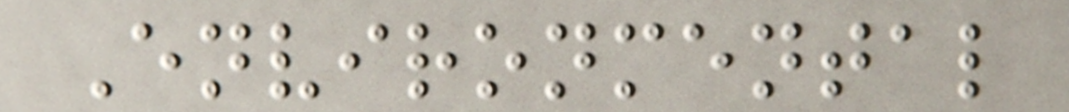Environmental
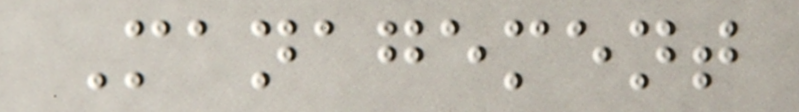Management
